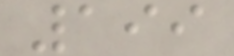199
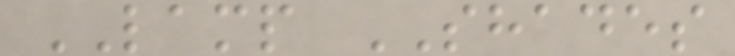LAMP SHADES
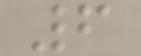6
